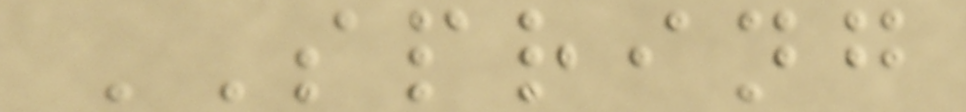SPRING
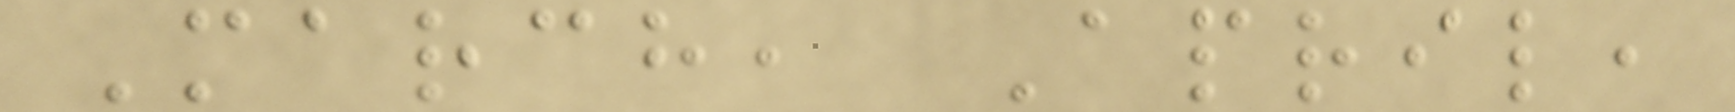March, April,
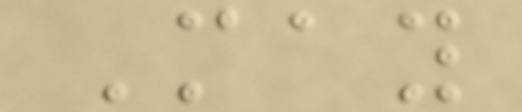May
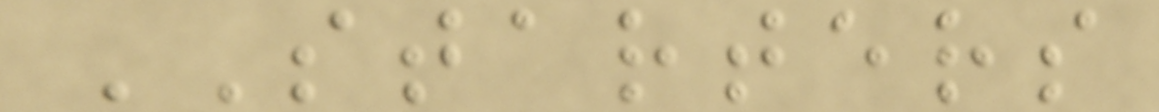STARTERS
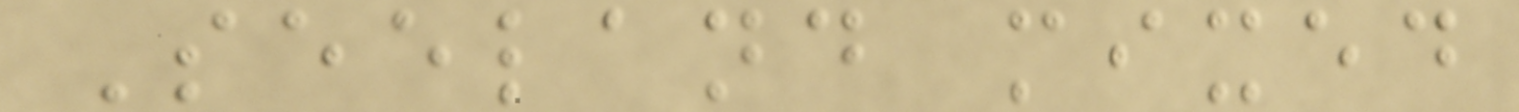Seeland mixed
